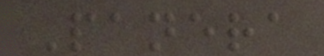Panera
